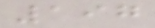197
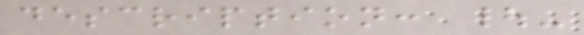description: |-
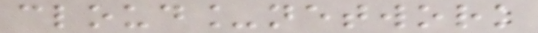cloud_network
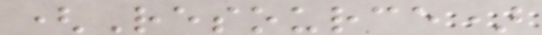(Resource)
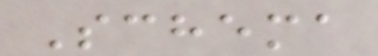Schema
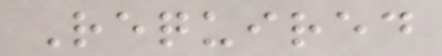Required
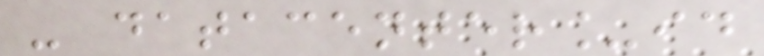- datacenter_id
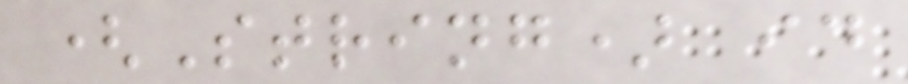(String) id
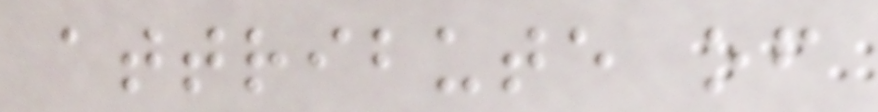attribute of
